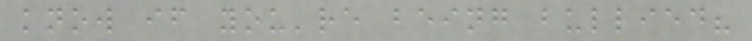know if you're being bullied?
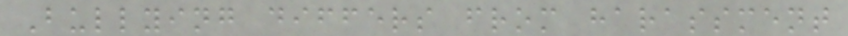Bullying differs from harassment
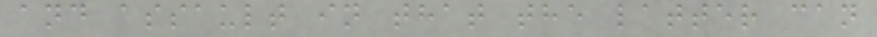and assault in that the latter can
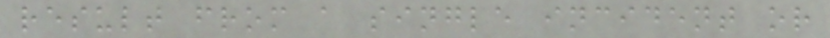result from a single incident or
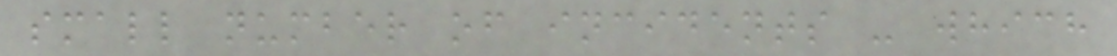small number of incidents - which
